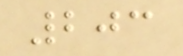203
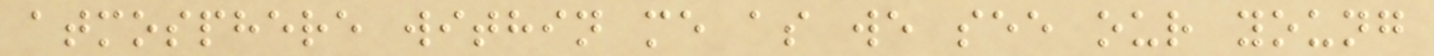atmosphere within me as we see our young
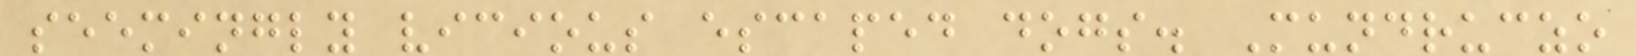seemingly vicious escaped dogs. Mundruczo
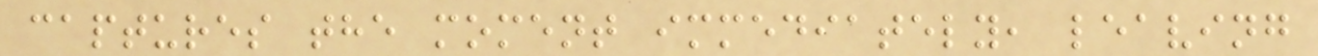captures the moment immediately, leaving
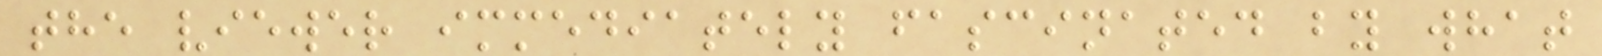the viewer immediately fascinated by what
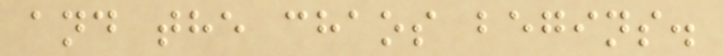and the chaos begins.
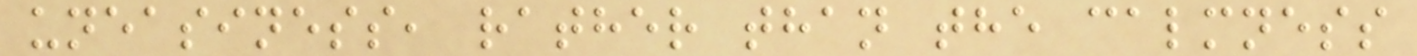uneasiness, rather than the calmness
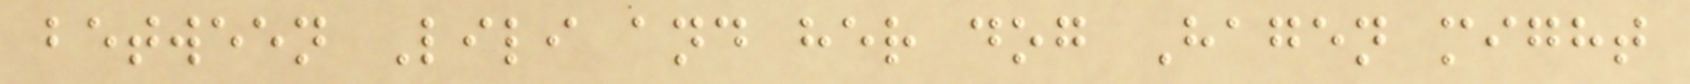between Lili and her dog Hagen might
